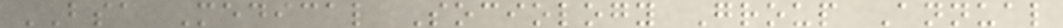BSA Medical Sociology Group Annual
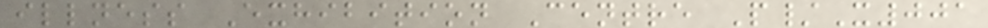illness Exhibition Centre P/X001
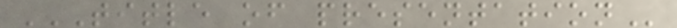TITLE OF PRESENTATION
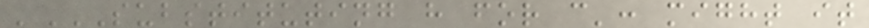'SUBSTITUTING H FOR C': MIGHT IT
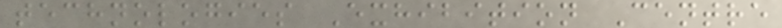technologies Exhibition Centre
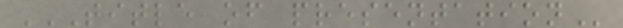TITLE OF PRESENTATION
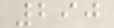290
